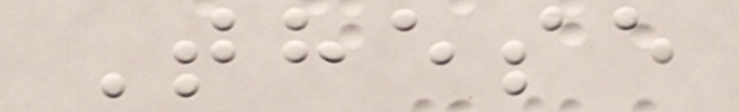These
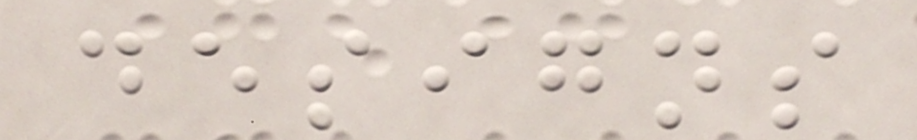designs
